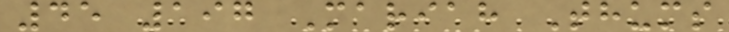45 197 Mariah Thums
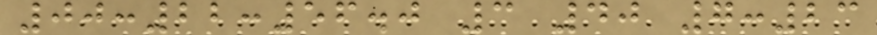00:22:56.0 3 40 7:23
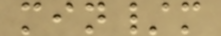min/m
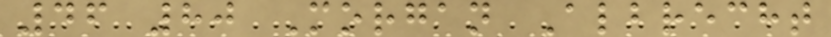46 80 Morgan Albrecht
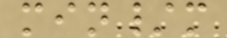min/m
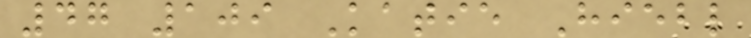47 109 Katie Hiebl
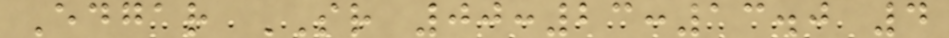Edgar SR 00:23:13.0 4
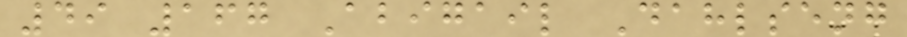49 167 Abigail Dahlseng
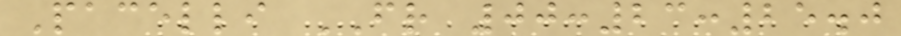Pacelli FR 00:23:25.0
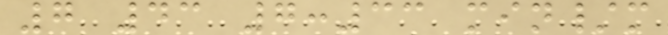7 43 7:33 min/m
